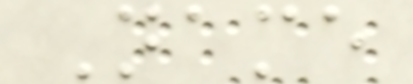Name
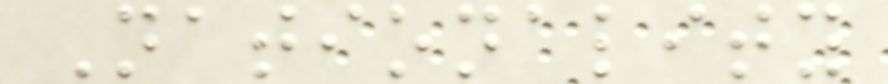Nationality
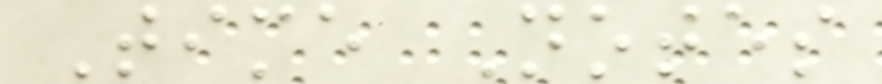Time Notes
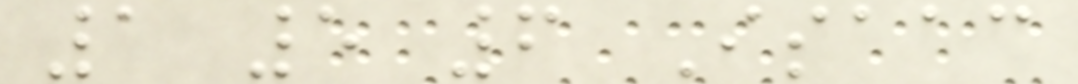1 5 6 Isaac
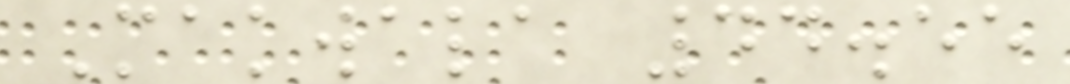Makwala 44.55
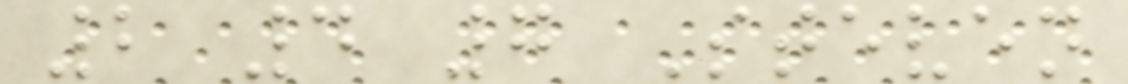2 4 7 Steven
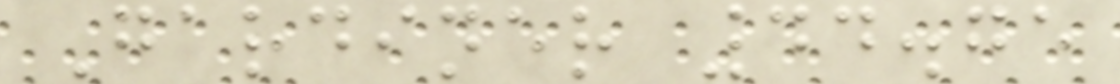Gardiner 44.75
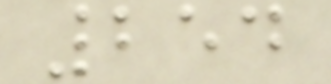254
